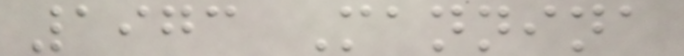1973 Mannina
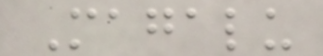Magalu
